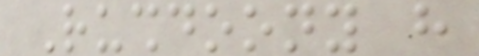Rushdoony have
